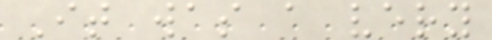It was a very
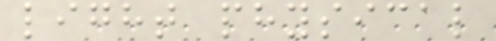light physical
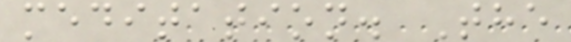meditation. The
